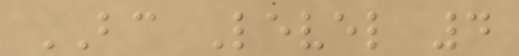BC Level 4
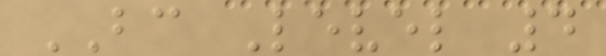BC Level 4
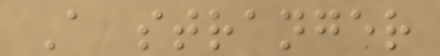A stranger
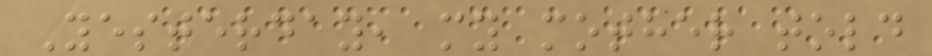Yesterday, my mother told
